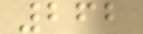262
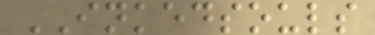INKEDSOULS
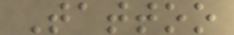Tattoo
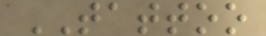TATTOO
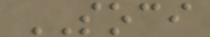SOCI
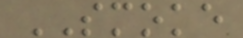SMOKE
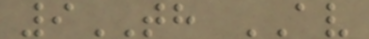9TH AV
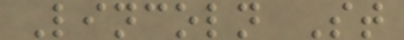Lincoln St
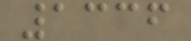1336
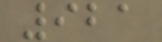921
